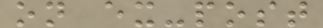on ex-post
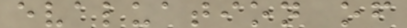evaluation of
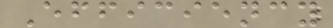Efficiency
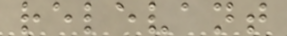relevant
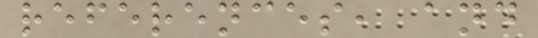references, and
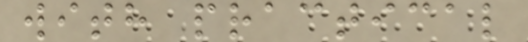with practical
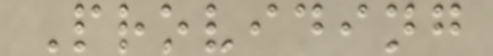Providing
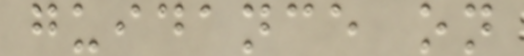guidance on
